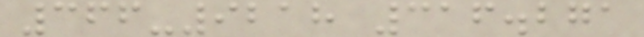366-9218 316.271
